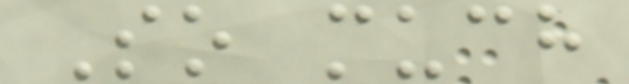So much
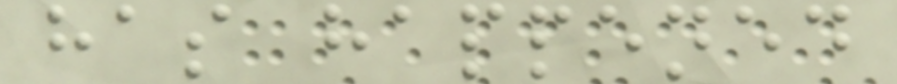has happened
